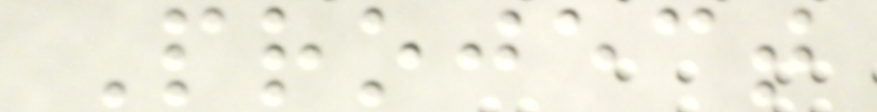Project
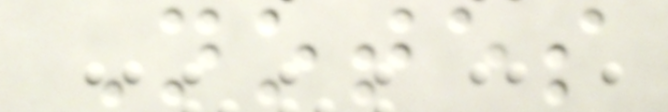Notes
